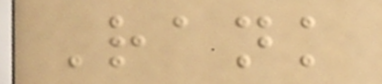Rank
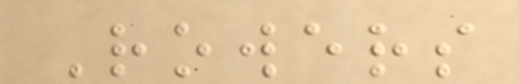Rowers
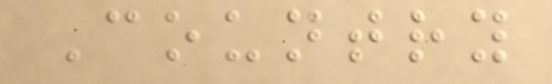Country
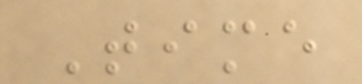Time
